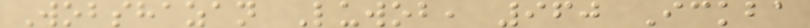Wobshazan Luwob, 960 Ickba
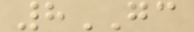8GC
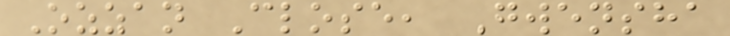Ozzan Close, Gwensha
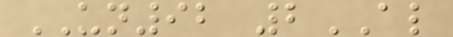UN92 2AL
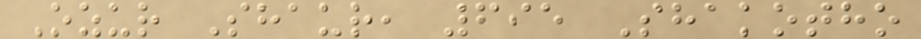Ozur Shaur, 695 Shakotho
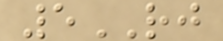5RJ
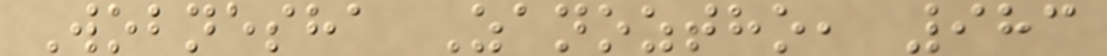Wobnesha Zanoztho, 983
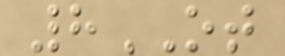8OT
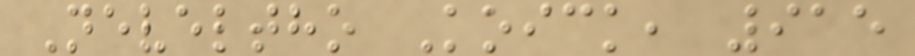Neveltho Koick, 915
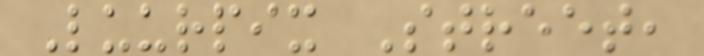Luurpix Street,
